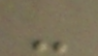-
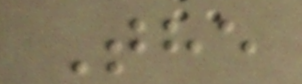The
